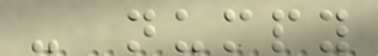- numpy
